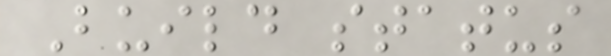Build status
